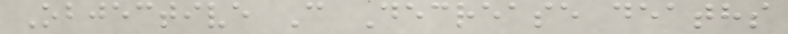Objective C Decrease deaths
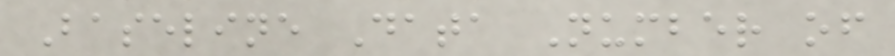Baseline Data Number of
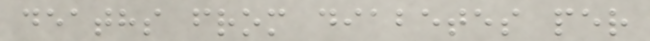deaths from diabetes per
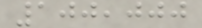100,000
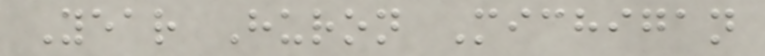Year Huron Michigan
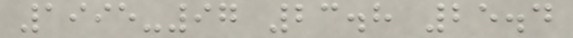1995-97 23.8 25.4
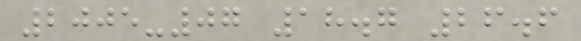2005-07 18.7 26.6
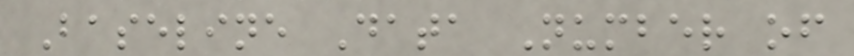Baseline Data Number of
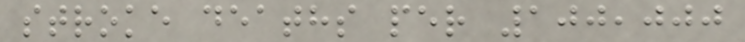stroke deaths per 100,000
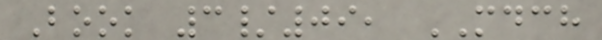Book 3/09, MDCH
